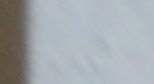IN
